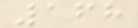168
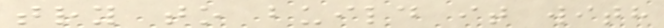try to build it with
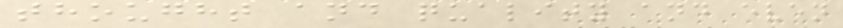thought and quality and even
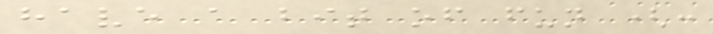have a bit of fun (:
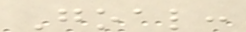Goal:
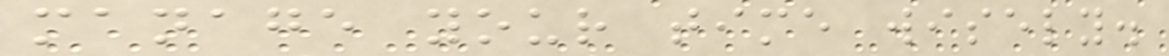manage your time wisely.
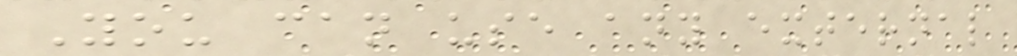You can use any external
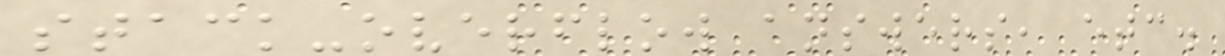stack-overflow answers, etc.
